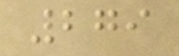279
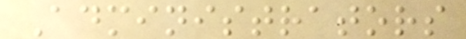Administrators
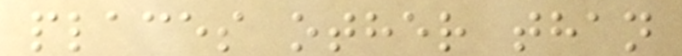places other than
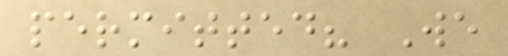permitted? We
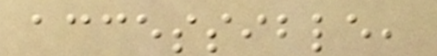accessible,
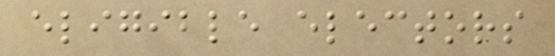eligible electors
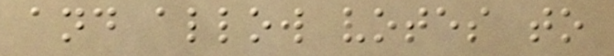and allow votes to
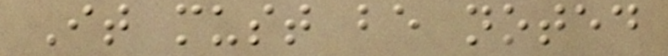It must be noted
